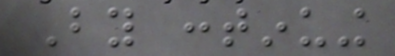By continuing
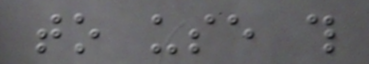to use this
